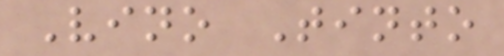Vino Tinto
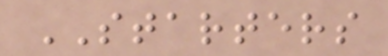STARTERS
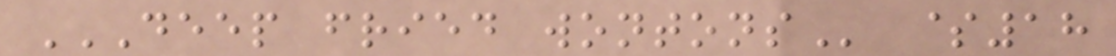DEEP FRIED WONTONS $18
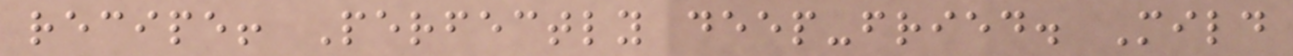recipe! Perfectly deep-fried. Mild
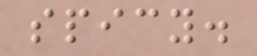spicy.
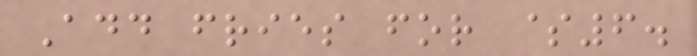Add fries for $6.
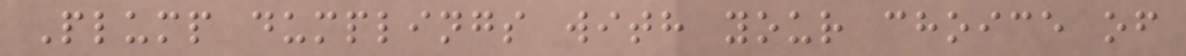Plump dumplings with your choice of
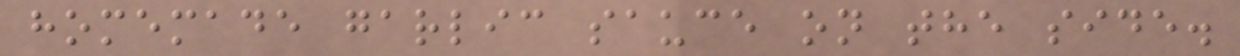homemade garlic sauce on the side.
